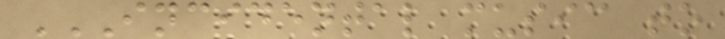INCIDENTAL MUSIC TO
